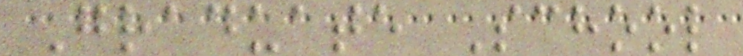Graduate School
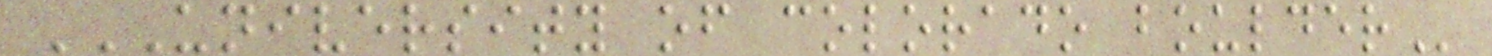UNIVERSITY OF COLORADO BOULDER
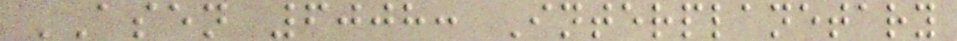ASEN 6008: Interplanetary
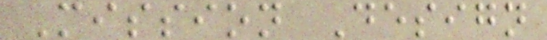Mission Design
